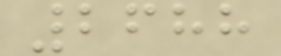2688
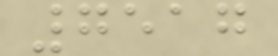7517
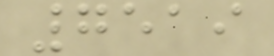7519
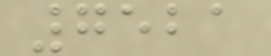7521
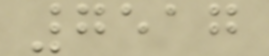7517
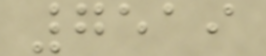7519
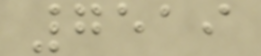7519
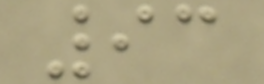93
